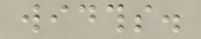widths.
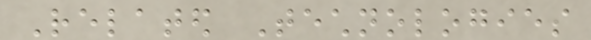Related Technologies
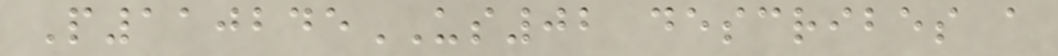P110245US02 describes a
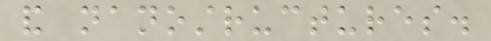and nanostructures.
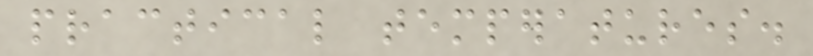practical temperatures.
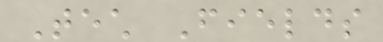Tech Fields
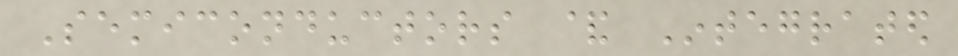Semiconductors & Integrated
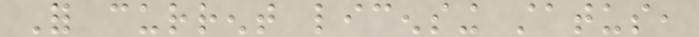For current licensing status,
